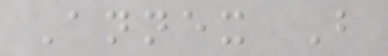Annex B
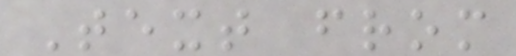Text from
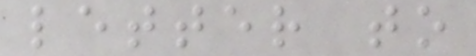letter to
